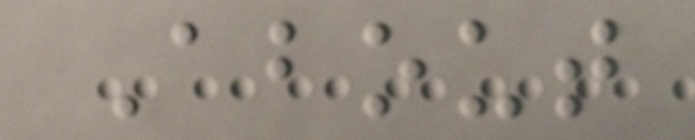About
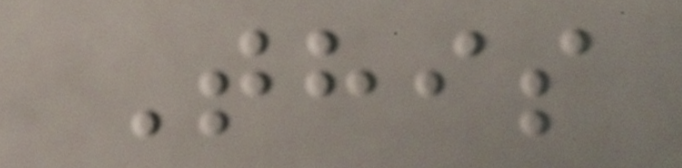This
